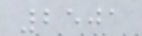2501
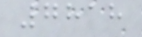7818
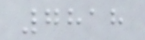7818
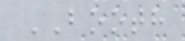BOOTH
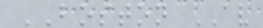BOSTON AV
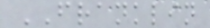FRANKLIN
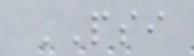PSI
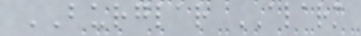BURGLAR ALARM
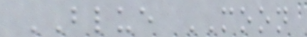BLUE MOON
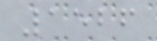1526
